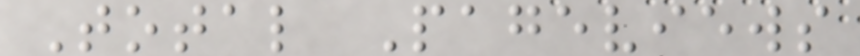Total Pageviews
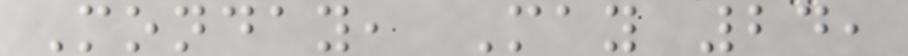Monday, May 24,
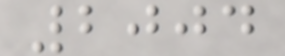2004
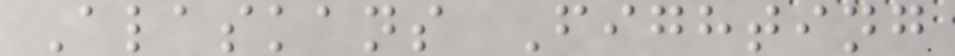Alaskans Fighting
